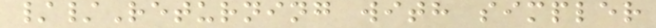//Returning with simpler
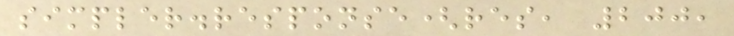simpler.response(res, 200,
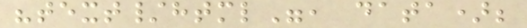"text/html", data);
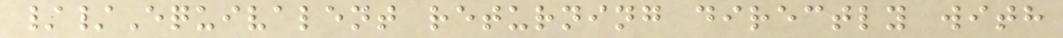//Equivalent returning directly with
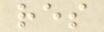res
